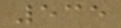535
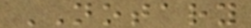NOTARY
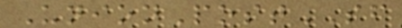UnionPostSF
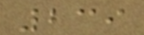239
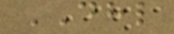DHL
